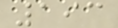193
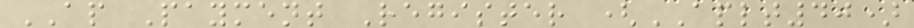AP Payment Register (APLT40)
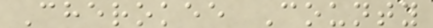Cherokee County
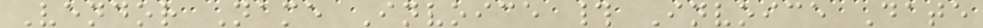Vendor Name Invoice # Invoice Date
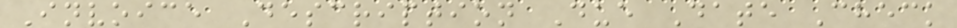Invoice Description Due Date Check
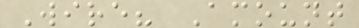Wire? Amount
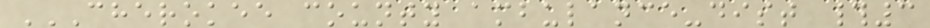CHEROKEE COUNTY AMBULANCE-DIST #3
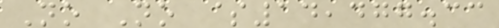No No $14,477.33
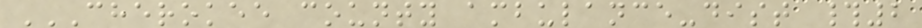CHEROKEE COUNTY AMBULANCE-DIST #2
